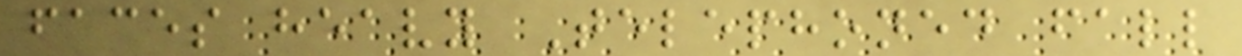faces heavy Telephoned fall
